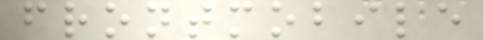frontmobile
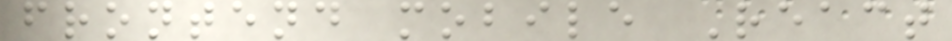frontend mobile React
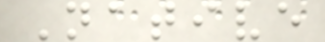Native
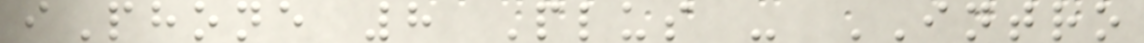iPhone 8 Plus - INTRO
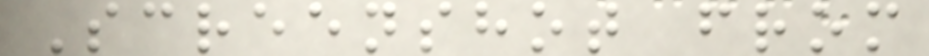Screenshot from
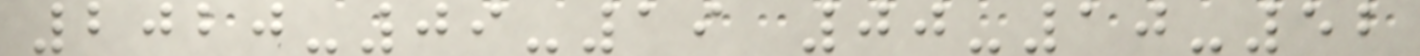2020-09-19 00-10-52
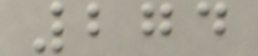274
